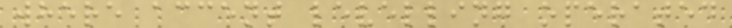where accent levelling operated
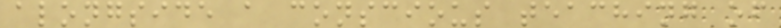alongside a conscious teaching of
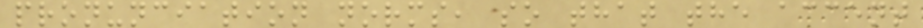pronunciation norms, so that the accent
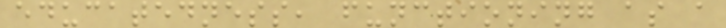educatedness, functioning as a
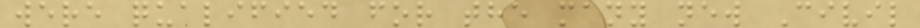were qualified for the many new Civil
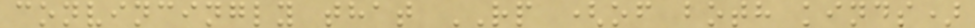convincingly that RP (of both kinds)
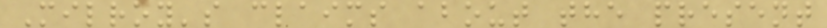Milroy's claims about the present
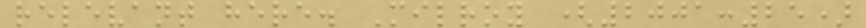relevant here. Milroy (2001:25)
